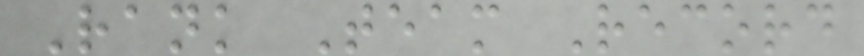Rank Team Record
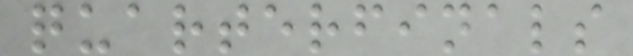quarterfinals
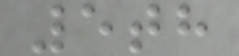5th
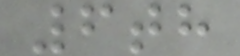6th
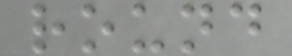round
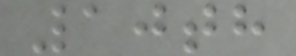10th
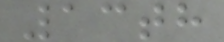13th
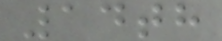14th
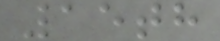15th
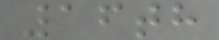16th
